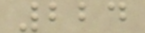224
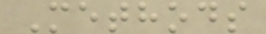Methods
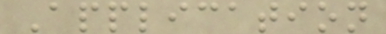Application
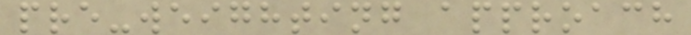pre-weighting approach
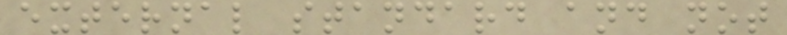external standard and not
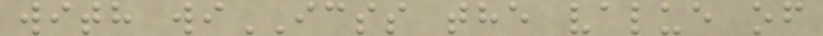with wiICSS the value of
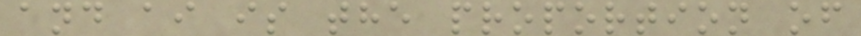and ai is the proportion of
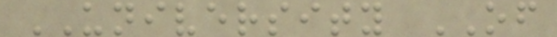UNIVERSITY OF
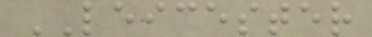LEICESTER
